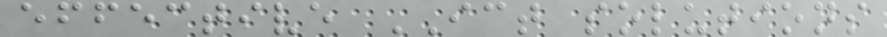effective ICT solutions
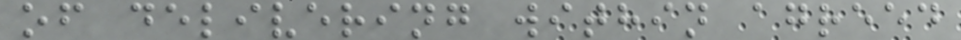of delivering within agreed
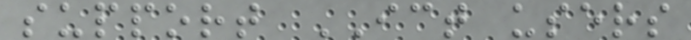support ICT users
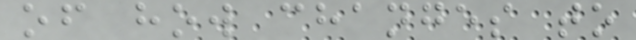of how changes to
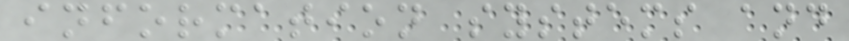information systems and
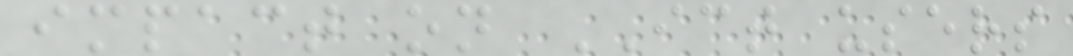impact on ICT users
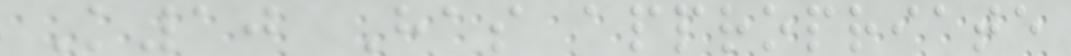K10 Has appropriate
